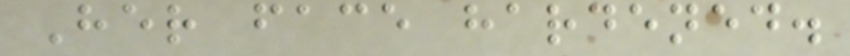Her face hardened.
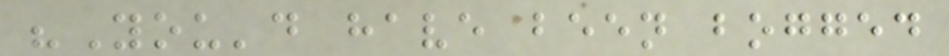"You'd have been bogged
